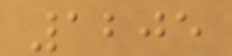1205
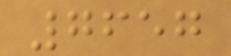7657
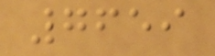7659
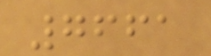7661
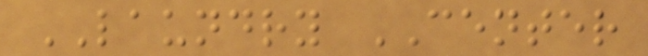LAUNDRY CENTER
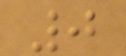0
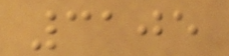3105
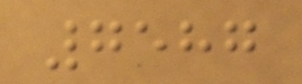7587
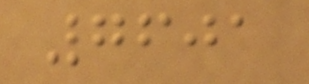7601
